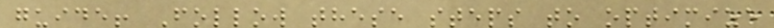guide! Follow these steps to optimize
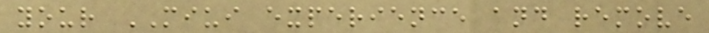your MIUI experience and remove
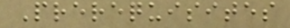Prerequisites
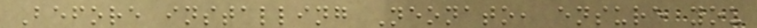Before installing Neonato, ensure you
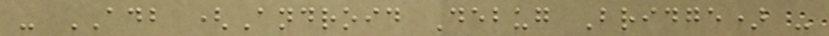- ADB (Android Debug Bridge) -
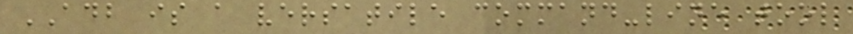ADB is a versatile command-line tool
